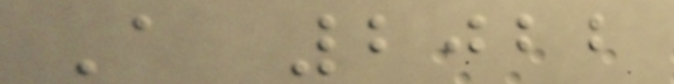A 2022
